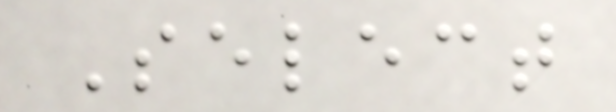Select
